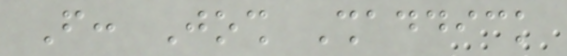From: Josh Shaddick
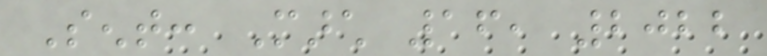Sent: March 16, 2022
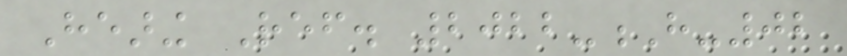Hearing Ref. 2022-H-02
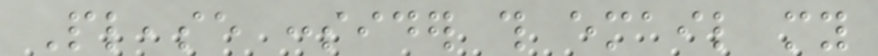Please consider this email my
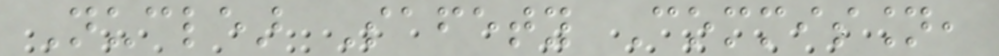Nuclear Safety Commission,
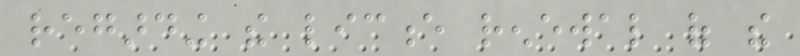regarding the licence renewal of the
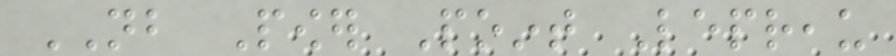NB Power Point Lepreau
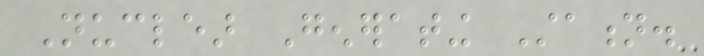Nuclear Generating Station.
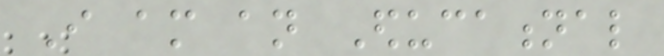I am an Educational
